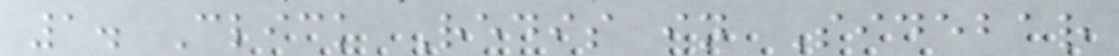1. Click Redis in Sidebar
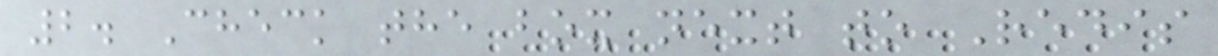2. Check the box next to Redis
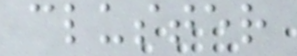cluster
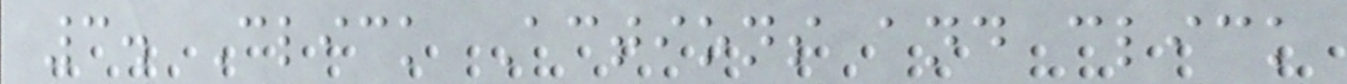3. Click Actions and click
